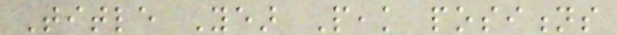Title Year Peak positions
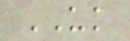UK
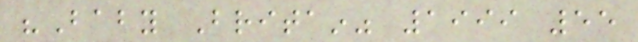"Baby Britain" 1999 55
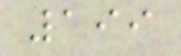199
